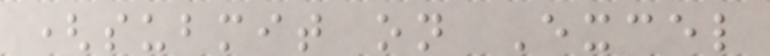(submit on Excel
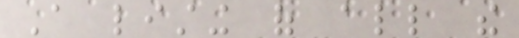A listing of all the
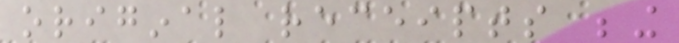original receipts being
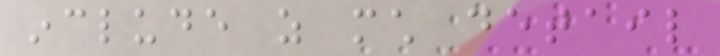include as much detail
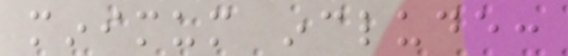minimum include:
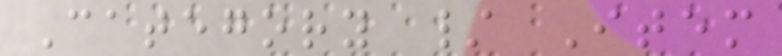Category / Item
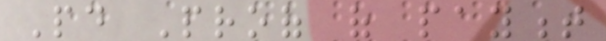Paid Proof of payment
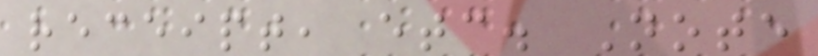receipt, etc. Note
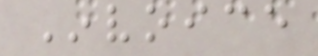Invoice
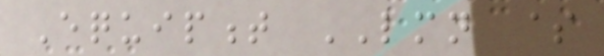Equipment LMN $
